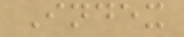Index
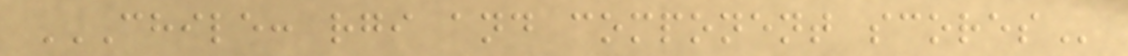CHILE: RGI AND COMPONENT SCORES
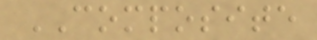COMPOSITE
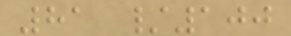81 /100
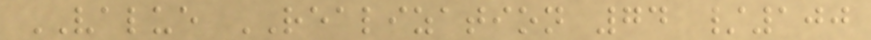VALUE REALIZATION 74 /100
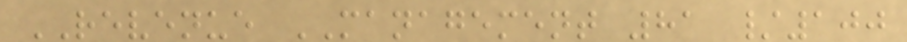REVENUE MANAGEMENT 81 /100
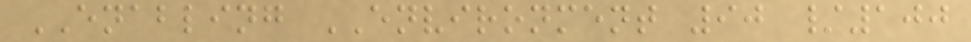ENABLING ENVIRONMENT 90 /100
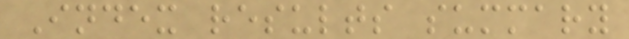Index results summary
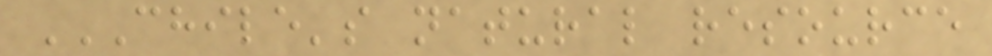CHILE'S NATURAL RESOURCE
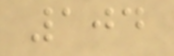104
